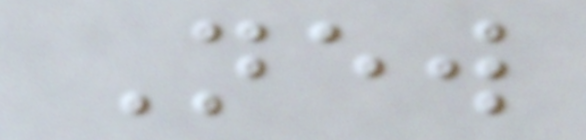New
